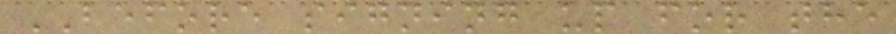BEFORE signing up for the
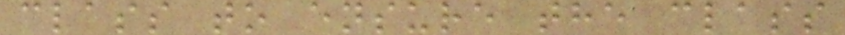class to ensure the class
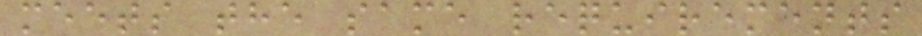meets the same requirements
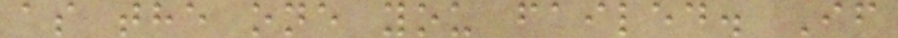as the one you failed. If
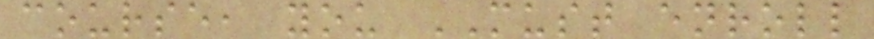course, you MUST enroll
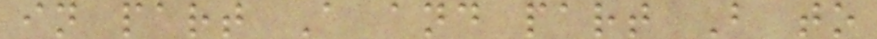in part A and part B to
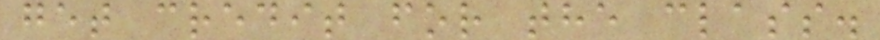get credit for the class.
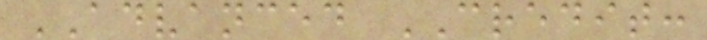ADVANCED CREDIT:
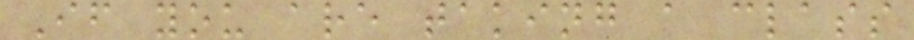If you are taking a class
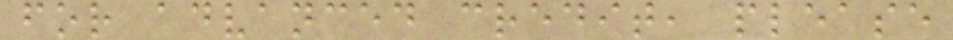for advanced credit, please
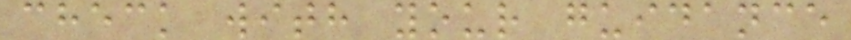check with your guidance
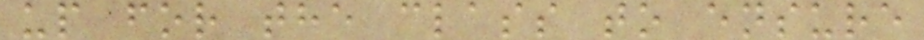up for the class to ensure
